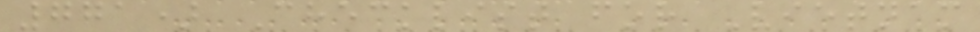771) Checklist for Vietnam
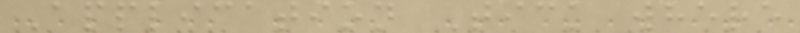Application Tick where
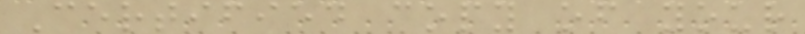Certified copy of your
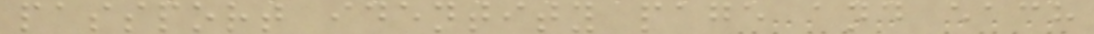passport identity page and each
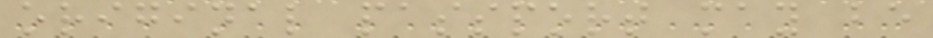original passport may be
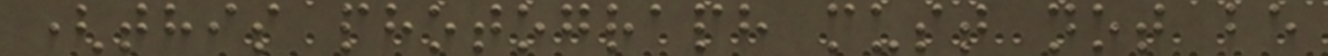(this photograph must not be
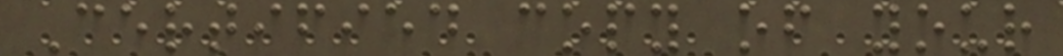Certified copy of your
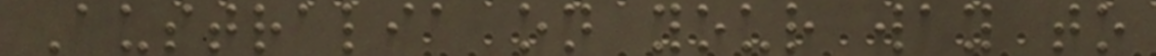Australia on your way to
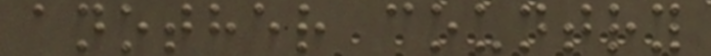another country
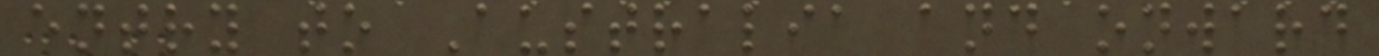entry to Australia and onward
